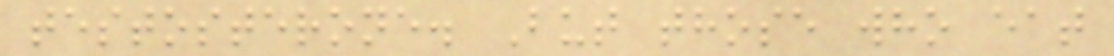testosterone. But those who eat
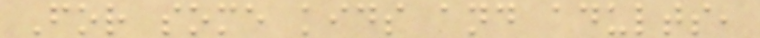For some kids and adults,
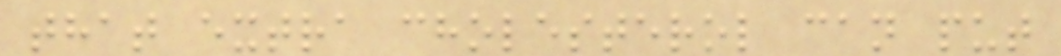that extra cholesterol can put
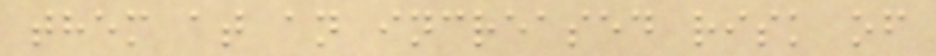them at an increased risk of
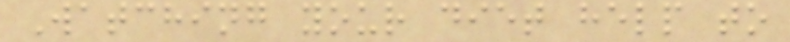Watching your diet help to
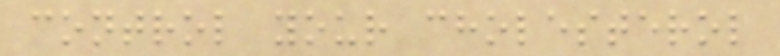control your cholesterol
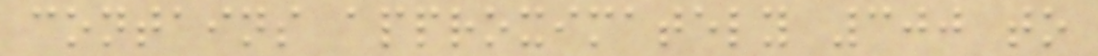contains approximately 300 to
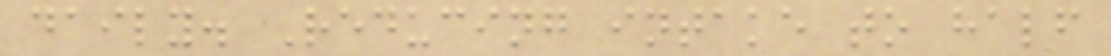daily. Reducing intake to half
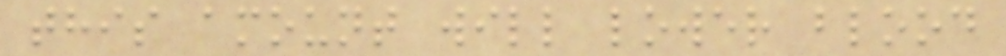this amount will lower blood
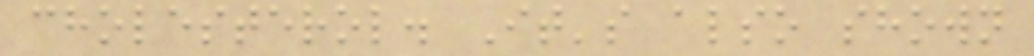cholesterol. It's also shown
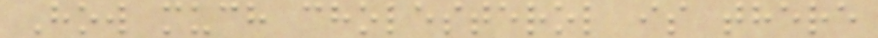How much cholesterol is there
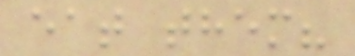eat them?
